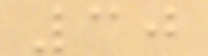30
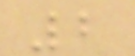2
